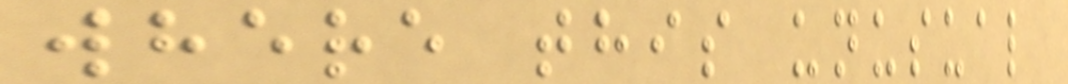where this unusual
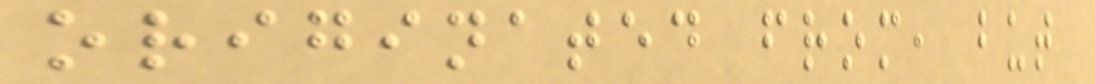originated from, but
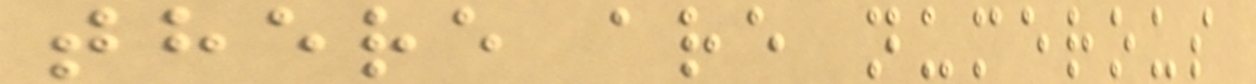there are numerous
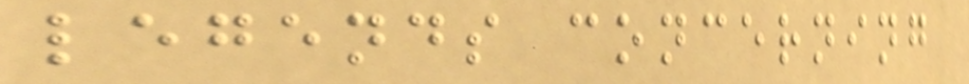legends concerning
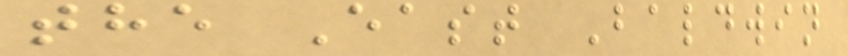the East Baldwin
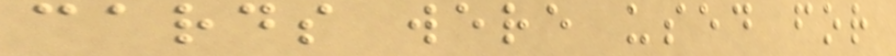cards were used for
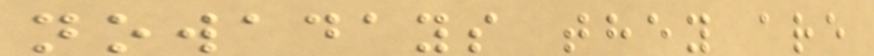nowadays they are
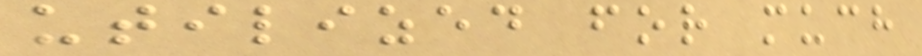utilized for much
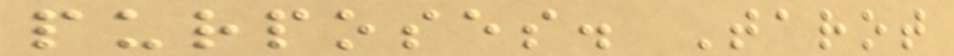purposes. Tarot
